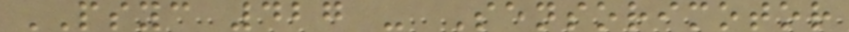PSYC 427 - Sensorimotor
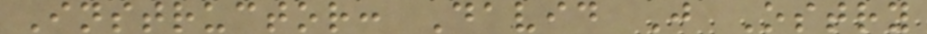Instructor: David J Ostry
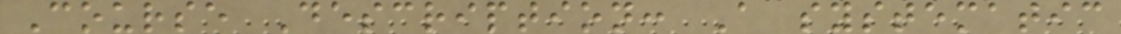Course Description: A systematic
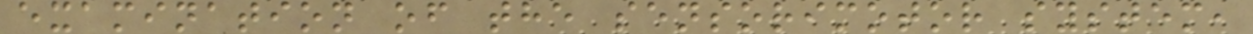examination of the sensorimotor system,
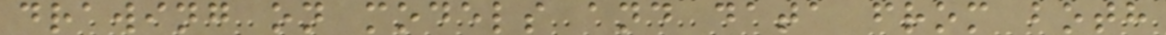drawing on models and data from both
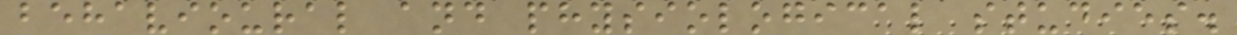behavioural and physiological studies.
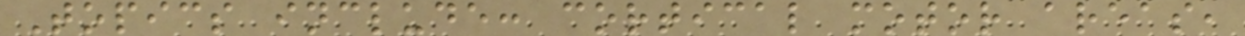Topics include: cortical motor areas,
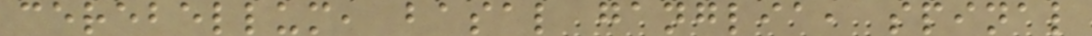cerebellum, basal ganglia, spinal
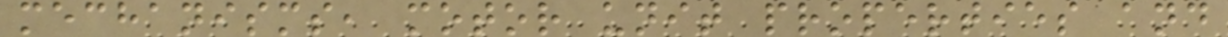mechanisms, motor unit properties and
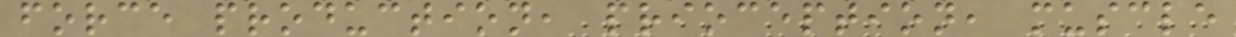force production, prioception, muscle
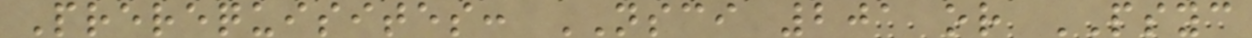Prerequisites: NSCI 201 or PSYC
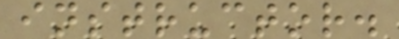instructor.
